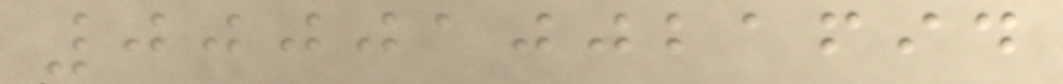000010021694
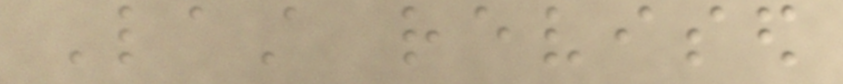Last revised
